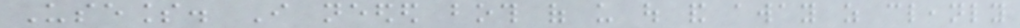Useless. I needed both of us out and away as cleanly
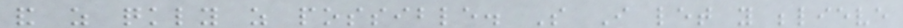and as quickly as possible. So I let you believe
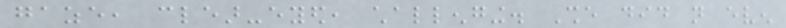gaze, clear-eyed, challenging. She did not even
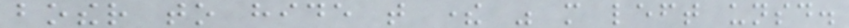bother to hide that there was more left unsaid.
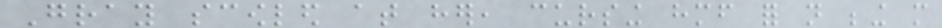Gray scowled at her, cursing himself for not being more
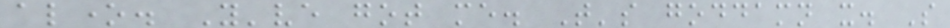alone. You've got me. That's goddamn it. So
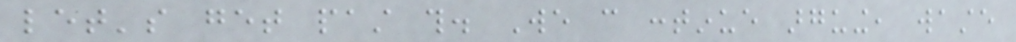let's get past this. We can continue arguing, waste
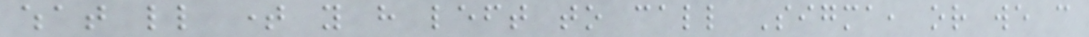what little time you have left to call Sigma, or we can
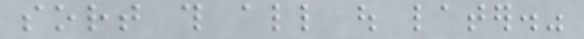sort this all out later."
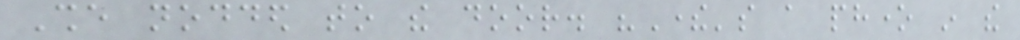She nodded to the door. "There's a phone in the
